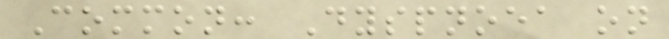Common: Dyspnoea on
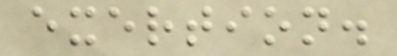exertion.
